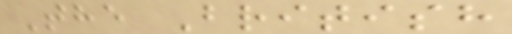The British
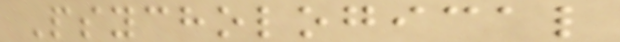Psychological
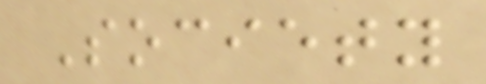Society
